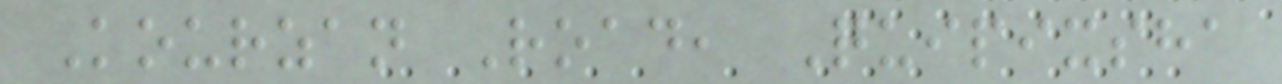Kourzan Road, Quipixsha
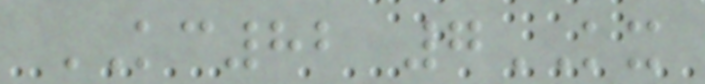KC82 7KX
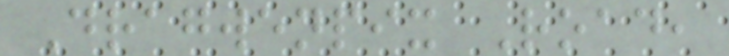Dragwenpix Road,
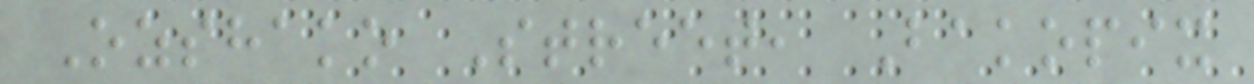Ozshako Street, Bakopix
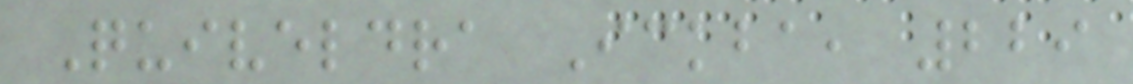Quiveldra Ickba, 229
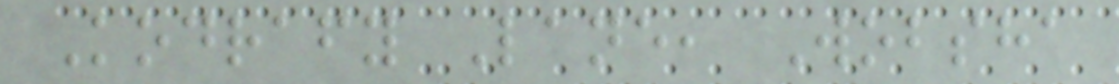Kodrafy Lane, Wobsha
